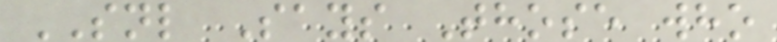SNL Says Those who
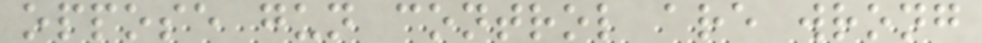oppose gun control are wrong
